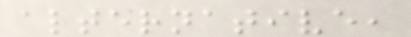alternative,
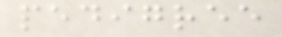pedigree
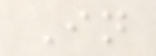In
